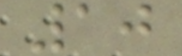10
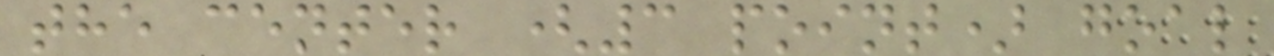the center (3 point) goal
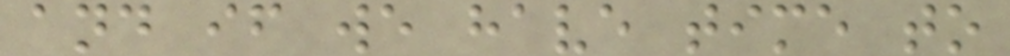and if we have time to
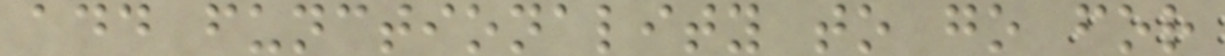add functionality to go for
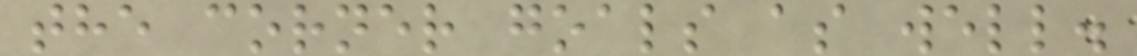the corner goals as well.
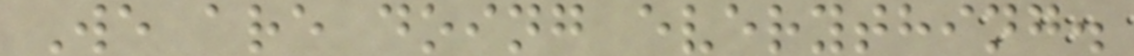We are doing everything.
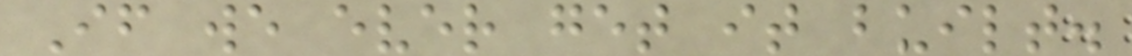If we ever get it built.
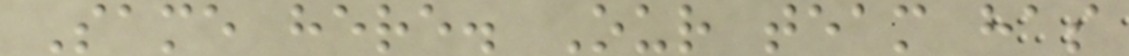Same here. Our team has
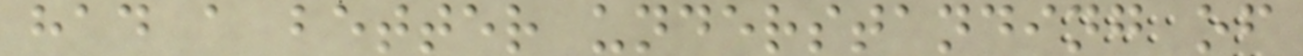had a better understanding of
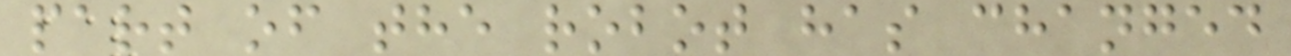part of the robot has changed
